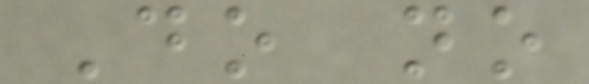Do no
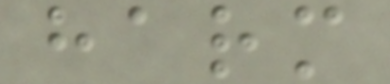harm
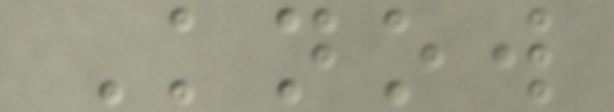Know
